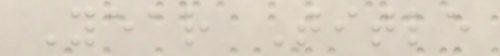Year Title
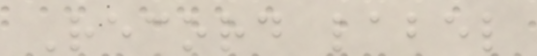Record label
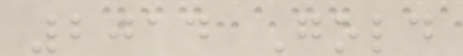2014 Gold
